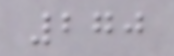270
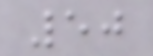50
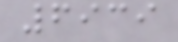6939
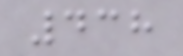438
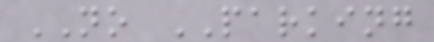NO PARKING
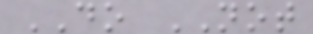DO NOT
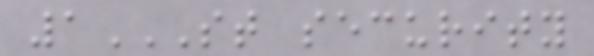1ST SECURITY
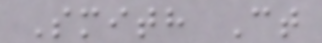Smith Ct
